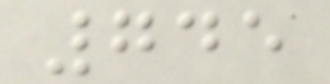745
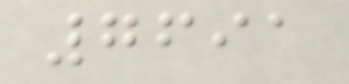7691
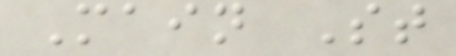Main St
